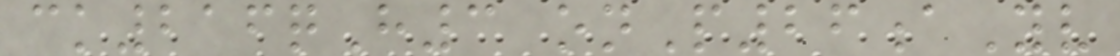ck216qH3 onP26aYv
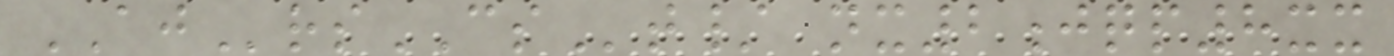AJrsCSt/ nx2jqp8xx
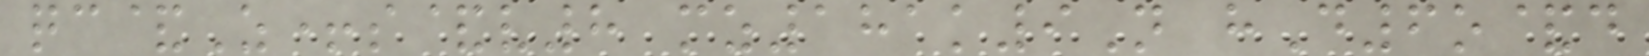qc&Z+s&v8 mz181k9N hD6o&d
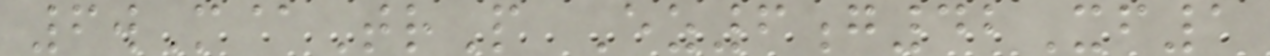6wM@TrP Ez6g42Xf1
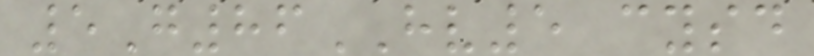5G86HV5 cysd
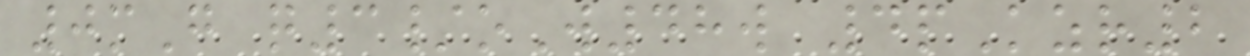0mG q3/oW48w 4pKzr2
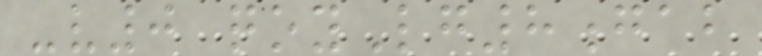-v0 qoyLg8gab
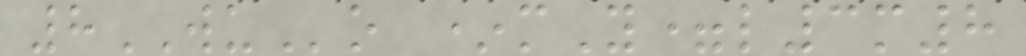8WUo *mY=l3m8
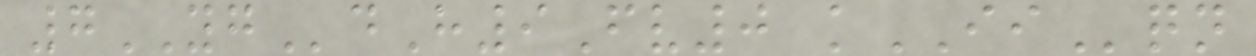7YGdH9Fv0 kIIqn
